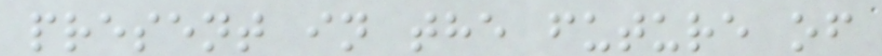present in the future of
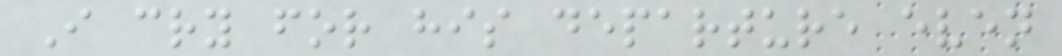I cry for his departure even
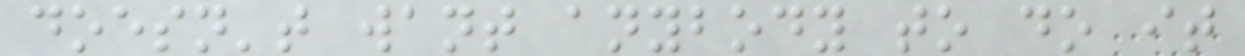doesn't want anybody to do it
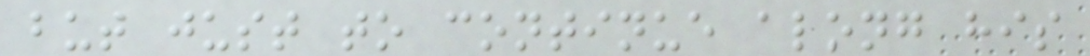but just to continue along his
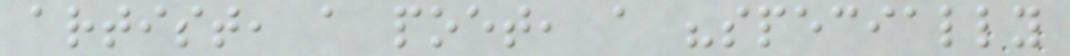artist, a poet, a "specially
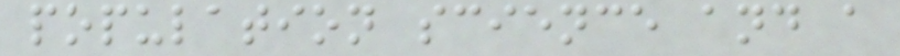population science and a
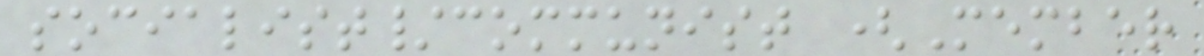socialist/communist (Member
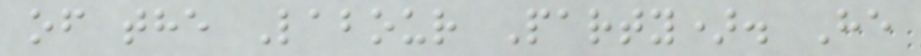of the Labour Party). He
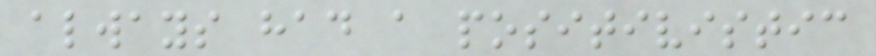always had a positivistic
